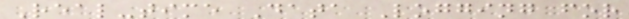Real-time Data Logging for
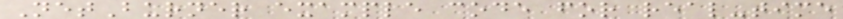NetBurner example code for real-time
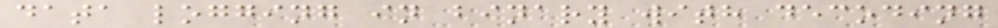data logging in binary with decoding
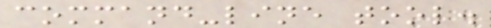command-line tool.
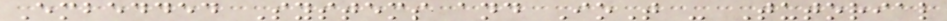Embedded Systems and IoT - Tutorial
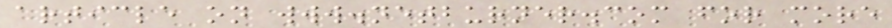article on www.netburner.com for more
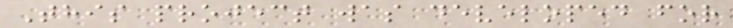This project was developed for
